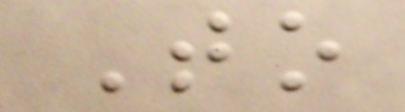To
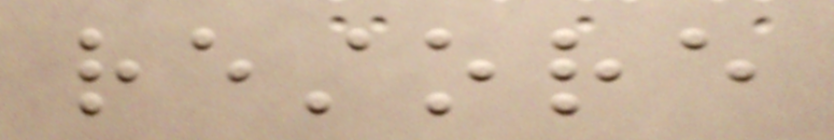restore
